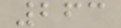263
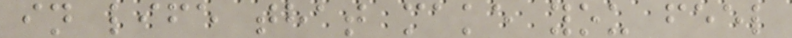in life that make you feel
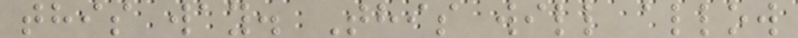this way. This will allow
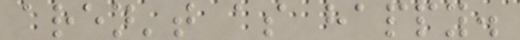aren't as happy.
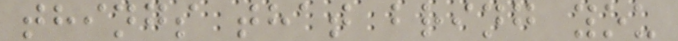things that bring you
